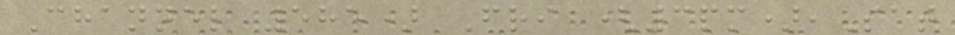Channel 585) Fri (3pm),Sat
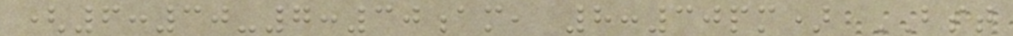(6:30-7:30am, 8:30pm) BST
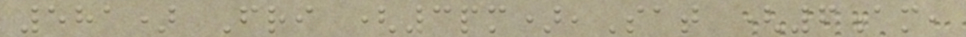581) Fri (3pm),Sat (6am,
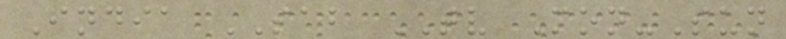India SAB TV Mon-Sun
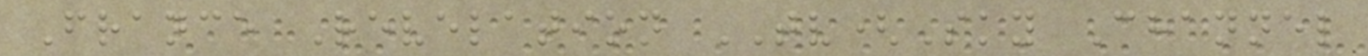France Revelation TV(Sky Channel
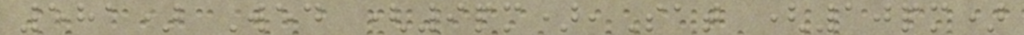581) Wed (9pm),Sat (10pm)
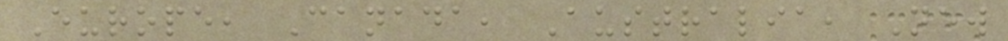Europe, Canada, Australia, New
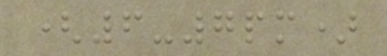(6-7pm)
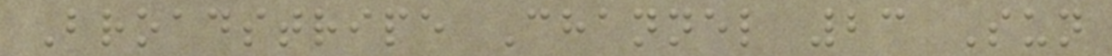Broadstripe Channel 23 Sun
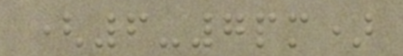(6-7pm)
